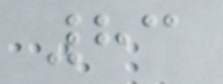83
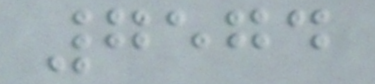7574
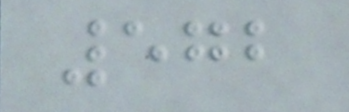572
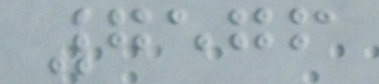7576
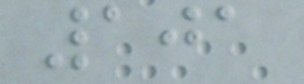101
